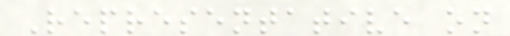Representative on
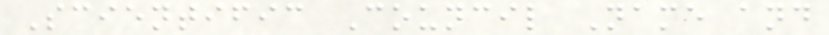Scientific Council Name and
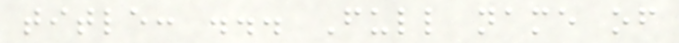title: ... Full name of
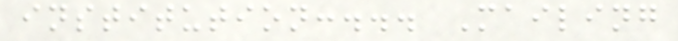institution:... Mailing
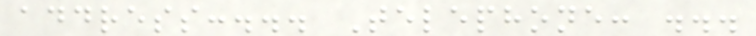address:... Telephone: ...
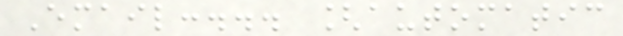Email:... [automatic
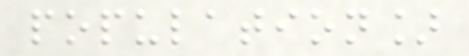population]
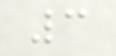3
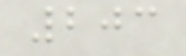203
